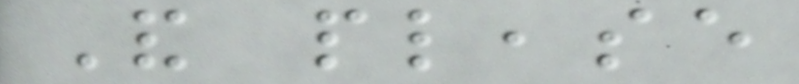And please
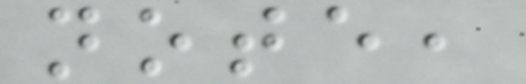note,
